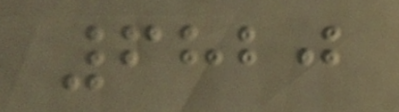6820
